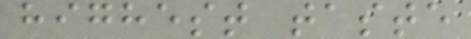highest taste
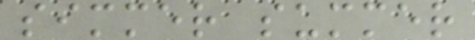simmer summer
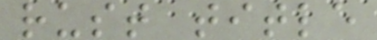rust title
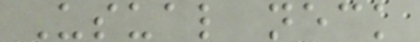Usual neck
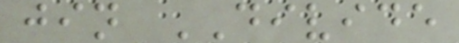jin DIVIDE
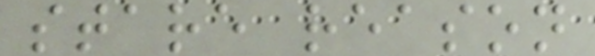stare reason
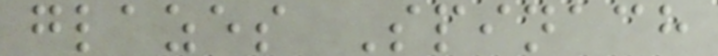glazes Spinach
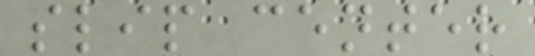slip center
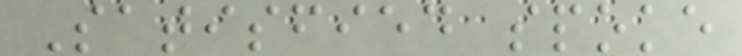Satisfied spoke
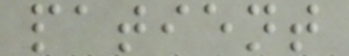patient
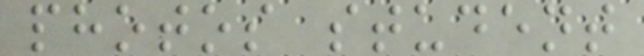photos student
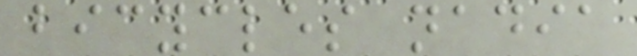bicycles nadia
